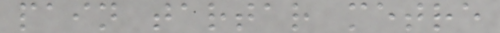pain tartar metre
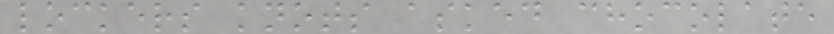lockers knots asked chocolate
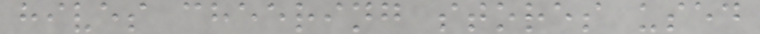hives cheering stores used
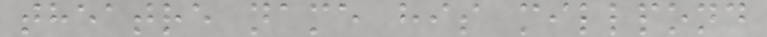theatre name his millpond
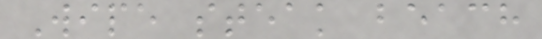Wipe steak beach
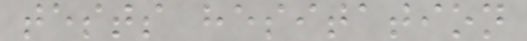tests hesitation
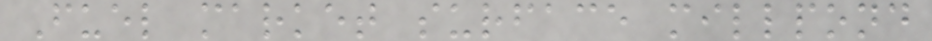Fuel market surface millpond
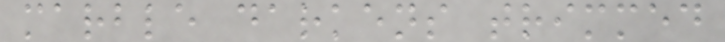marble darkens trimmed
